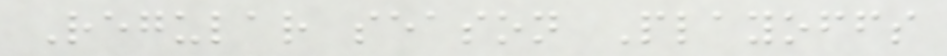Regular season Playoffs
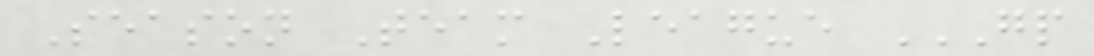Season Team League GP
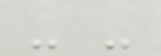- -
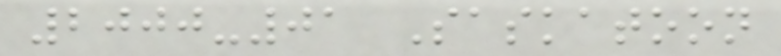2000-01 Saskatoon
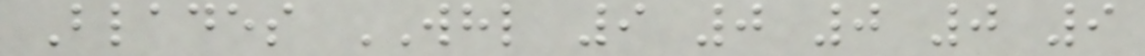Blades WHL 9 0 0 0 9
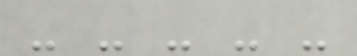- - - - -
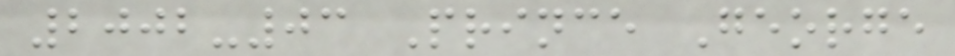2002-03 Prince George
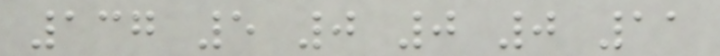137 5 0 0 0 11
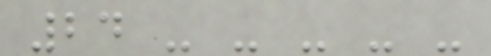24 - - - - -
